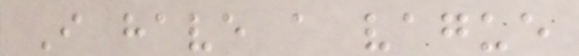I have a vague
